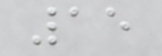15
